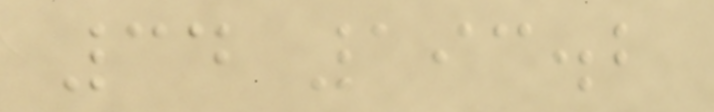34 193.2
